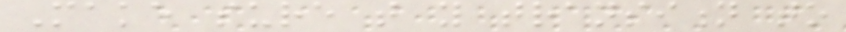Make sure that you transition to
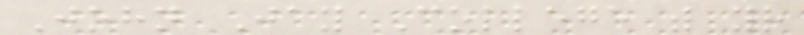John Jay College with your
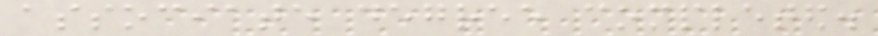associate degree completed.
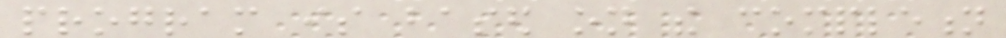program is based on the completion
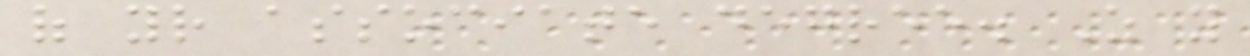of your associate degree. As you
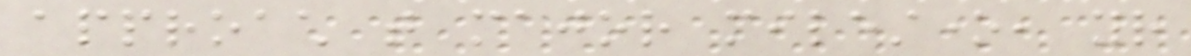approach that major milestone, your
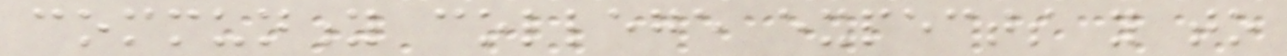community college expects you to
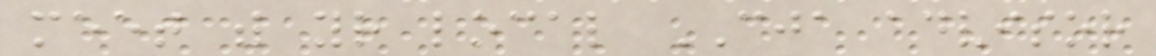meet with your local CJA advisor
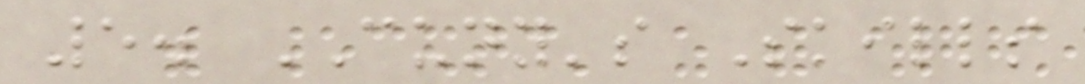5. CUNY's Skills
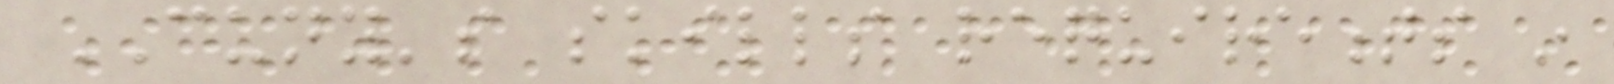CUNY's skills requirements in
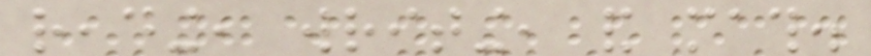reading, writing, and math.
